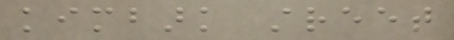kimbark street
